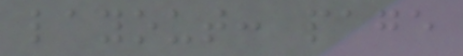layout: page
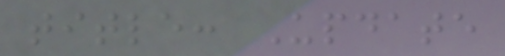title: Update
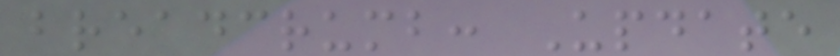breadcrumb: Update
